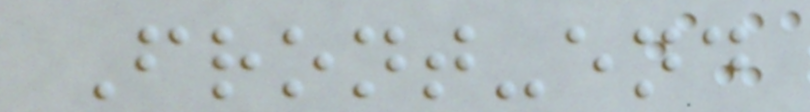Front-end
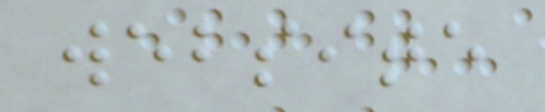website
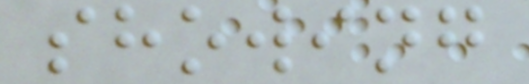showing
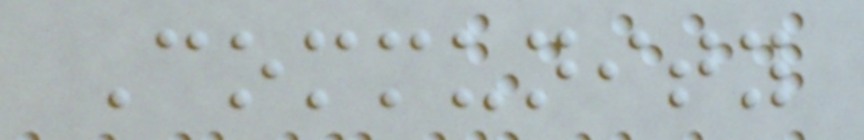Community
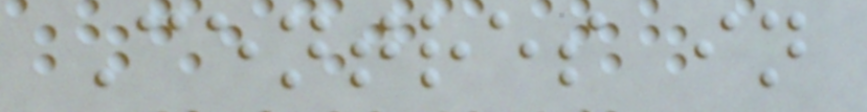Centres in
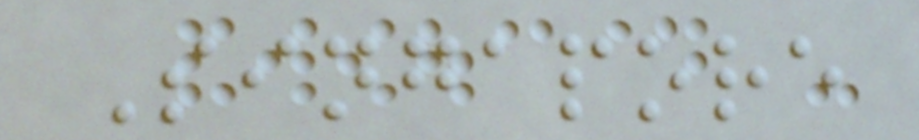Singapore
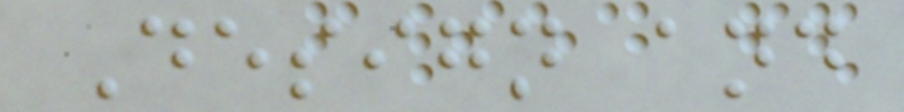Design and
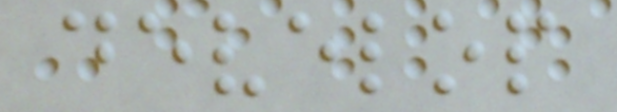develop
